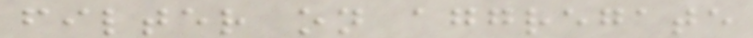filter on aggregate
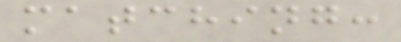matching:
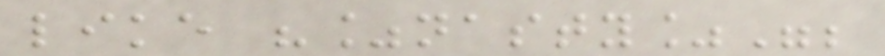like "%nasty%";
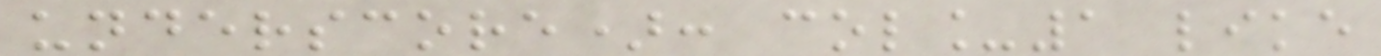underscore): col_1 like
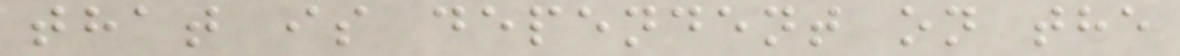that is dependent on the
